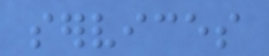services
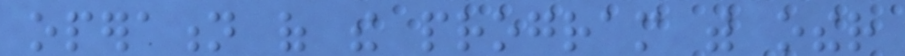operation of the program with other
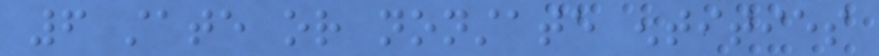6 state or nonstate entities
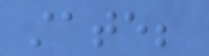state;
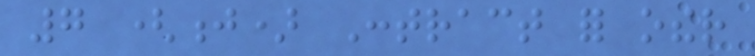7 (j) Contract for other
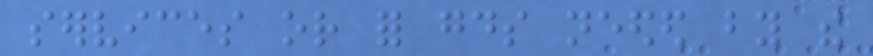services or for goods needed by the
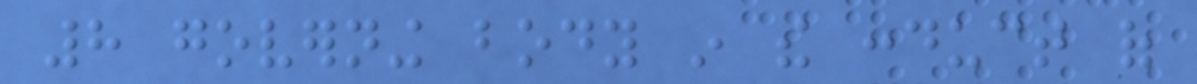8 governing body in the conduct of
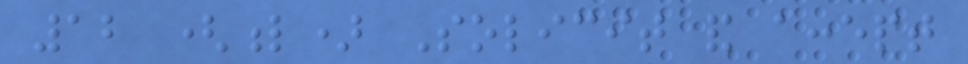12 (l) Solicit and accept
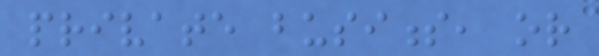private business, or
